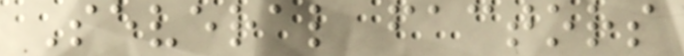Several factors
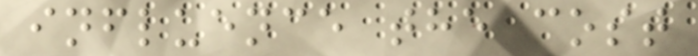influence the cost
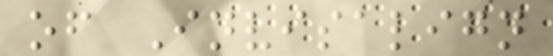of Invisalign
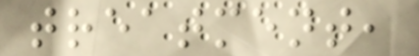treatment,
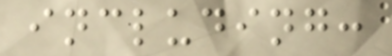including:
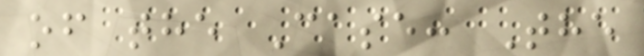of the Case: The
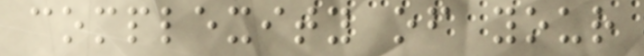complexity of your
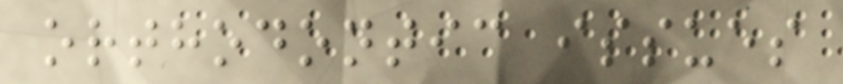orthodontic issues
